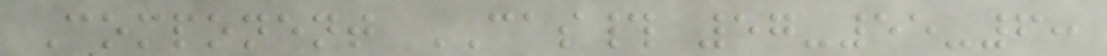Component CAS# 57-55-6:
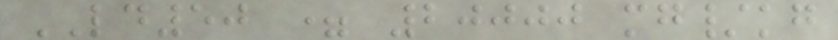LD50 = 20000 mg/kg
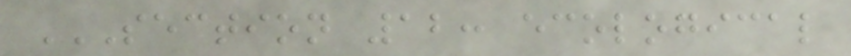SECTION 12: ECOLOGICAL
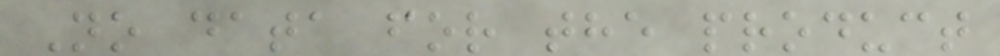No data for the product
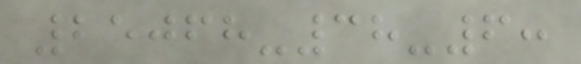25068-38-6:
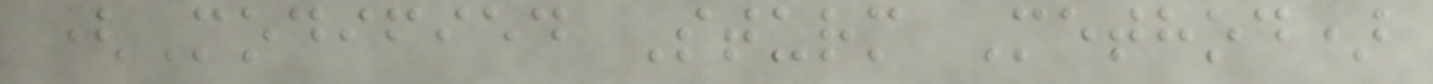(Modified Sturm Method)
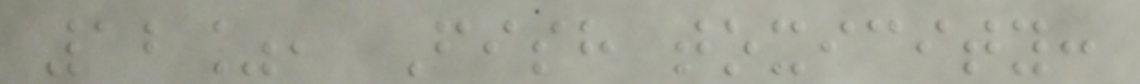12%, Fish toxicity:
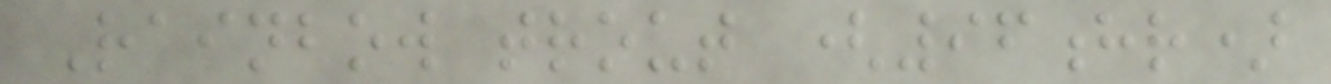Rainbow trout (96hr)
